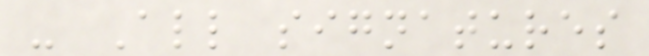- All signatures
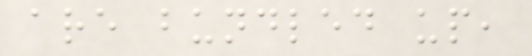are bundled up,
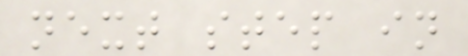next step in
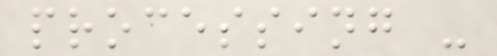processing -
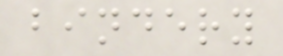bindery
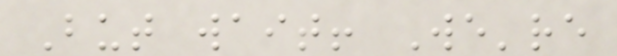But wait! We're
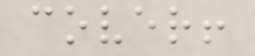cover!
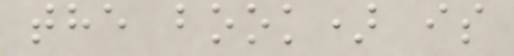the book) is
